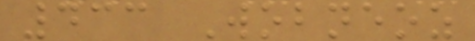433 Wobneoz
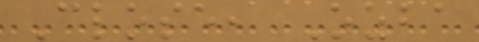Close, Ozba
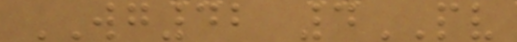WG42 4PV
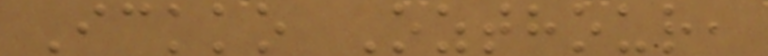Ickko Ozthour,
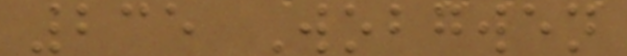235 Wobgwen
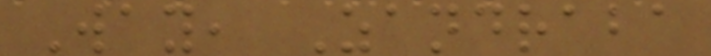Way, Zandraba
